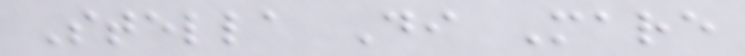Stella Di Mare
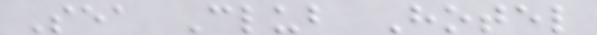Sea Club Hotel
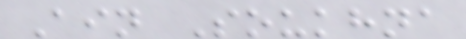Ain Soukhna
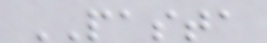PASTA
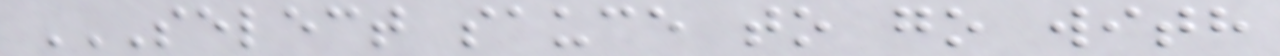SELECT SAUCE TO GO WITH
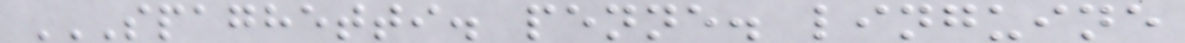SPAGHETTI. PENNE. LINGUINE
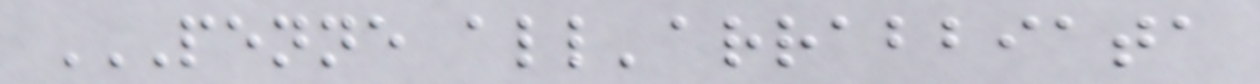PENNE ALL'ARRABBIATA
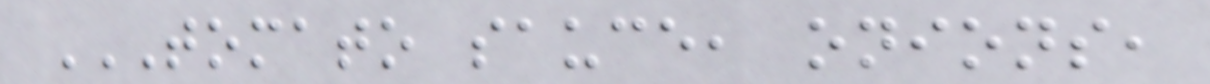TOMATO SAUCE, ONIONS,
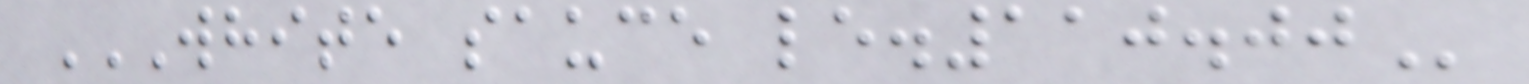WHITE SAUCE LE.110.00
